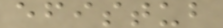efistub
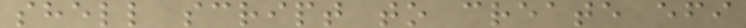shell script to create efi
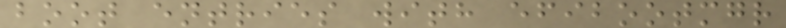boot entries with efibootmgr
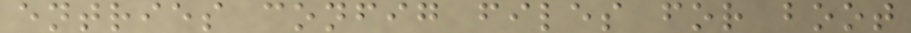entries config files for boot
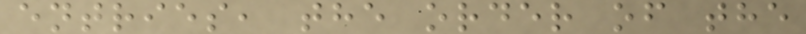entries, the order of the
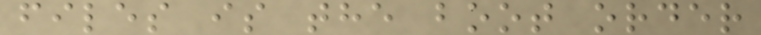files is the boot order
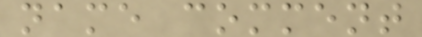name comment
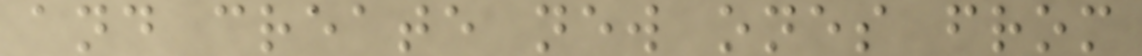and create new ones from
